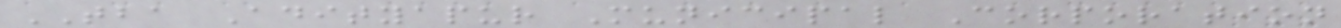TBA Adityapur Municipal Corporation
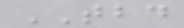TBD
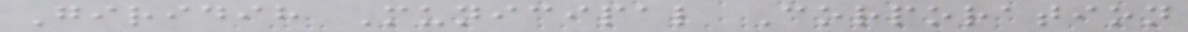Giridih Municipal Corporation
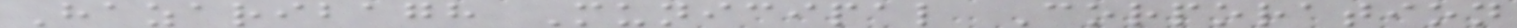Hazaribagh Municipal Corporation
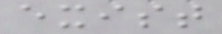exist
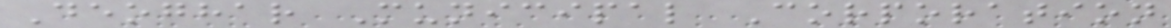Deoghar Municipal Corporation
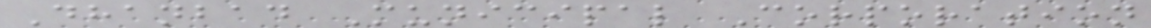Dhanbad Municipal Corporation
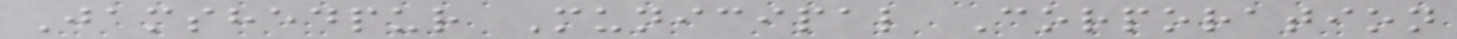Jamshedpur Municipal Corporation
